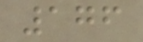176
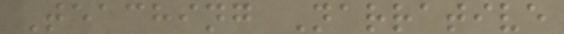Teaching Narrative
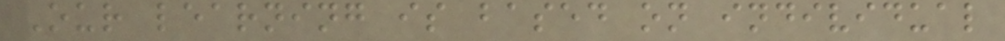Our learning is based on individual
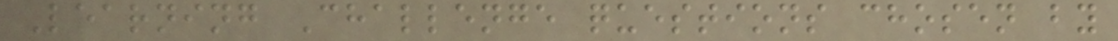Learning Challenge questions chosen by
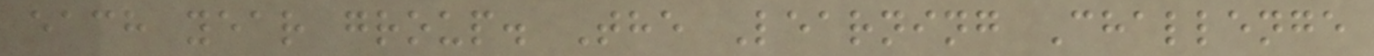each year group. The Learning Challenge
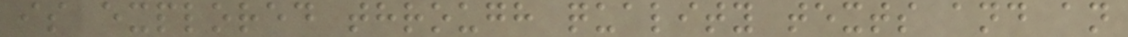is explored through quality texts and an
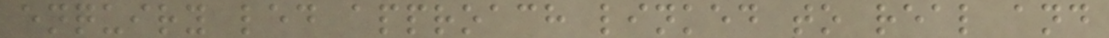enquiry led approach linked to real and
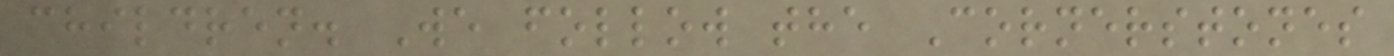children. We follow the Cornerstones
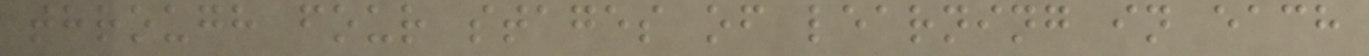through four stages of learning in each
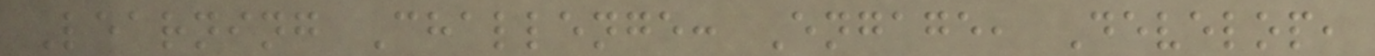Learning Challenge: Engage, Develop,
